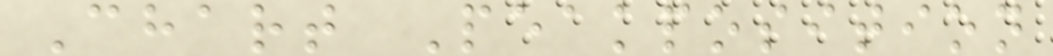Chart Peakposition
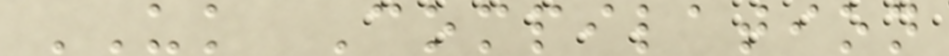UK Compilation
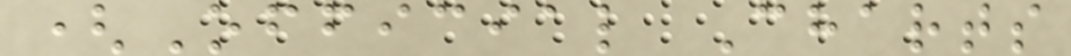(Official Charts
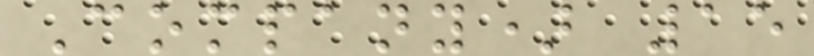Company) 15
